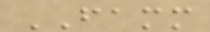FAMM
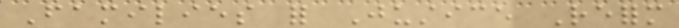Families for Justice Reform
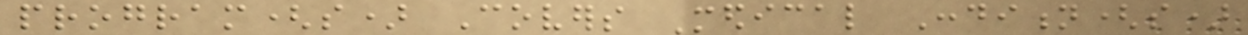program(s) Covers Medical Condition(s)
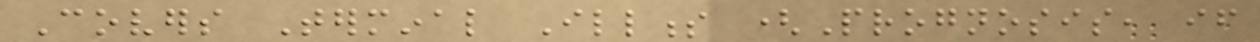Covers Terminal Illness (Prognosis, if
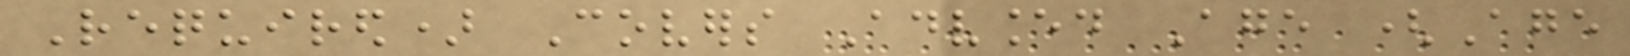Required) Covers Advanced Age (Age
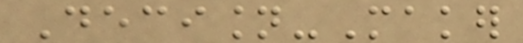Decision-Maker
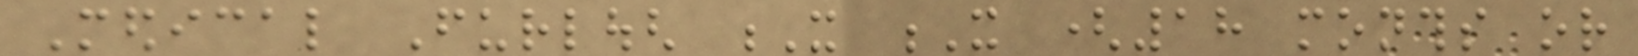Medical Furlough X X (18 months or
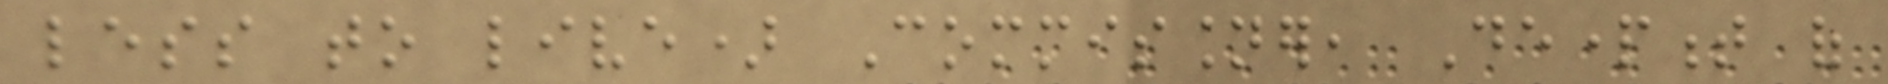less to live) Commissioner, Department of
